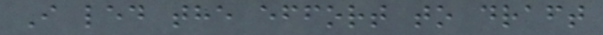I led the effort to draft
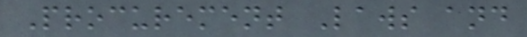Procurement Laws and
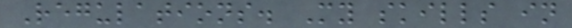Regulations. My skills in
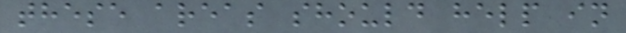these areas should help in
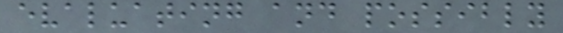evaluating and possibly
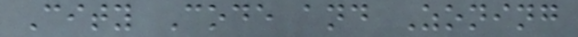City Code and Zoning
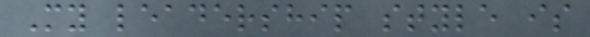My leadership style is
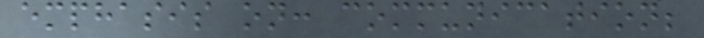emphasis on: communication;
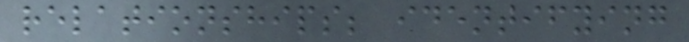relationships; identifying
